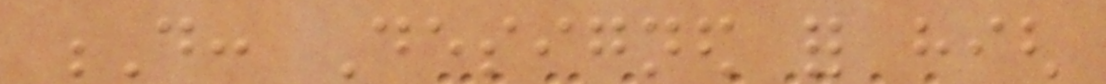D: Designed for high
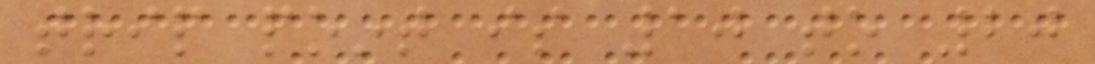trip point is 10 to 20
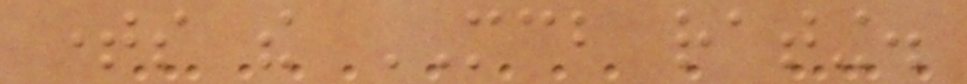times the MCB rating.
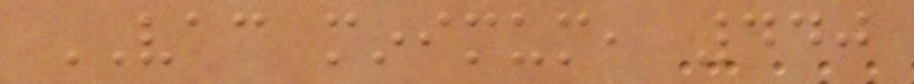VAC minimum, 440
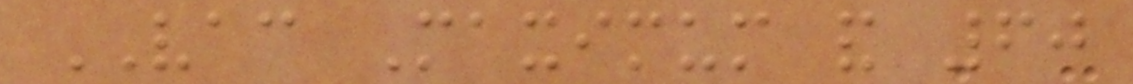VAC Maximum and 60
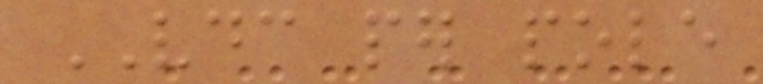VDC per pole
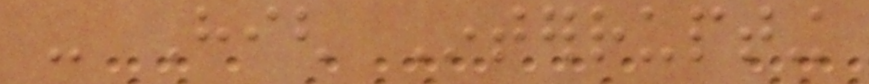- High Interrupting
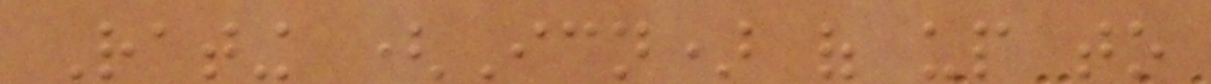Rating (Icn) of up to
